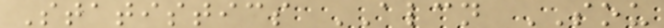Statistics ALCN SOU
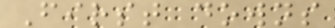First downs
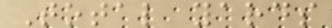Total yards
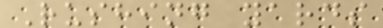Rushing yards
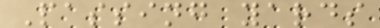Passing yards
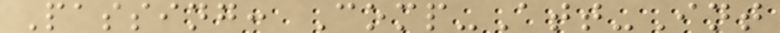Passing: Comp-Att-Int
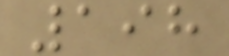198
